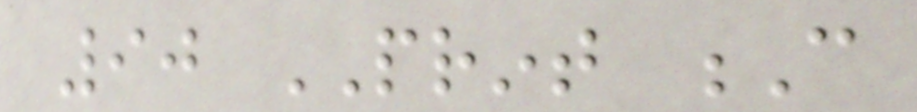90 PRINT C
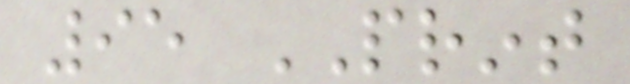95 PRINT
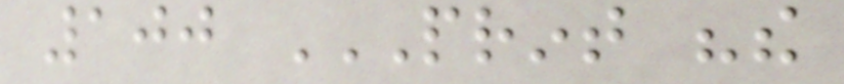100 PRINT "THE
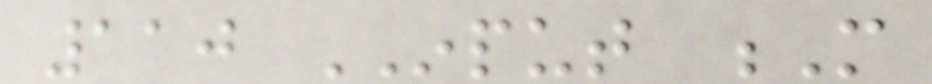110 INPUT M
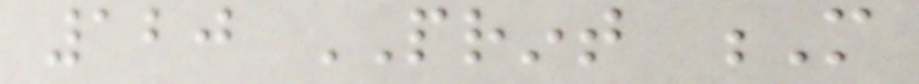120 PRINT M
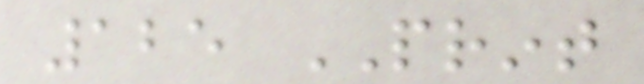125 PRINT
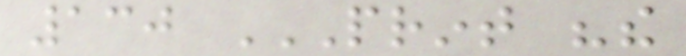130 PRINT "THE
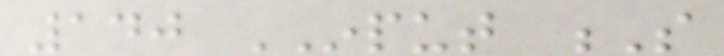140 INPUT S
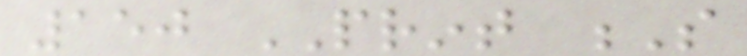150 PRINT S
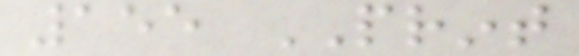155 PRINT
